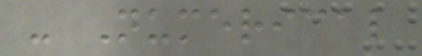- Numerical
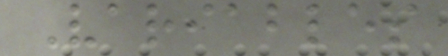Variables
